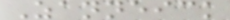Zanneick
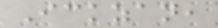Ickzan,
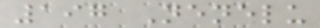197 Nenelu
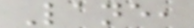Lane,
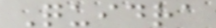Quidra
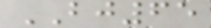BJ65
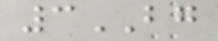3BG
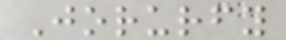Jorurfy
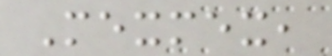Mexmex,
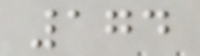174
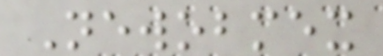Newobmex
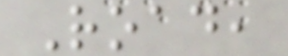Road,
